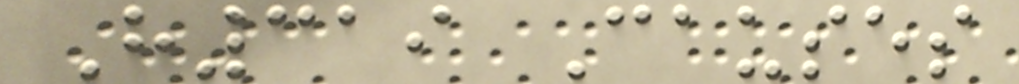H319 Causes
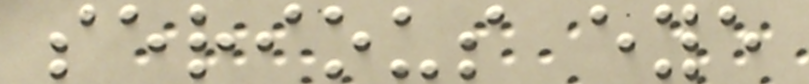serious eye
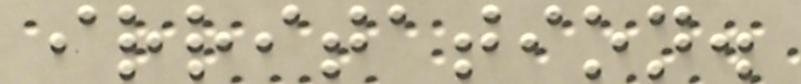irritation.
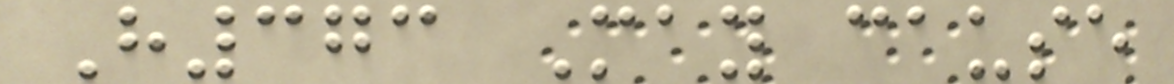H373 May cause
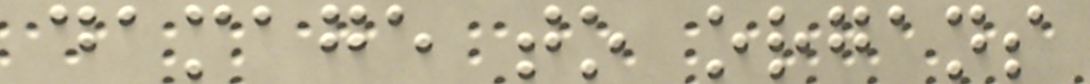damage to organs
